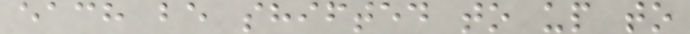each be shifted to up to
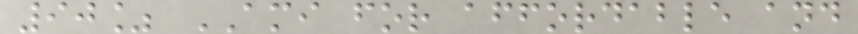90% AMI for affordable and
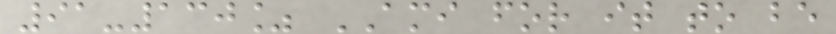91-130% AMI for it to be
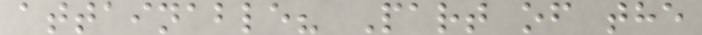attainable? Part of the
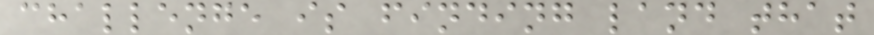challenge is finding land that
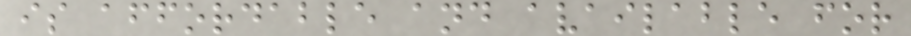is affordable and available for
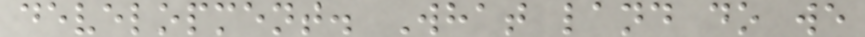development. What land do we
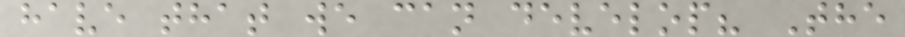have that we can develop? The
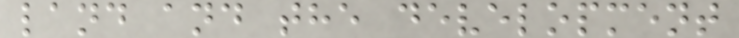land and the development
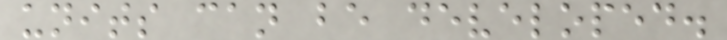units can be developed.
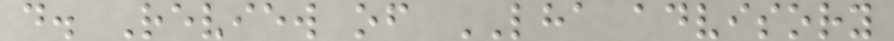d. Review of LHA advisory
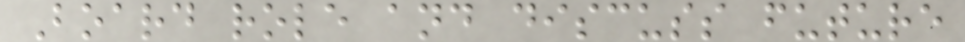Board role and discuss future
